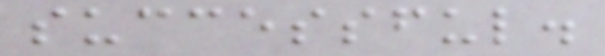successful.
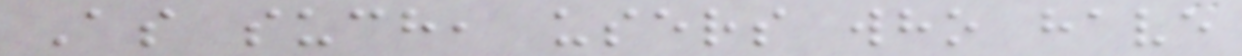As such, users who have
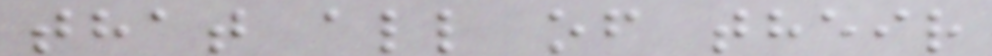that all of their
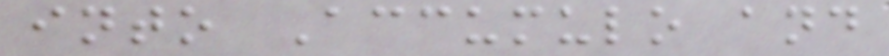into Accumulo and
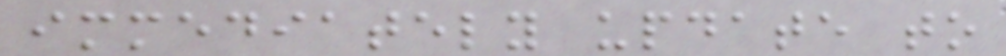immediately update to
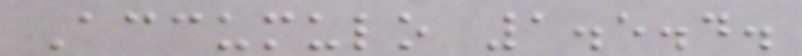Accumulo 1.5.4.
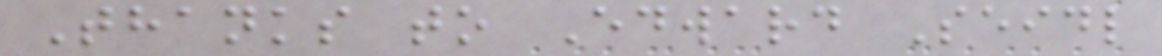Thanks to Edward Seidl
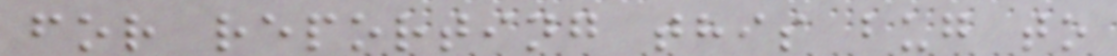for reporting this bug to
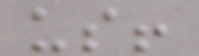us!
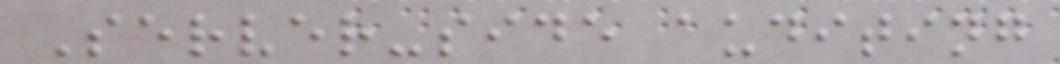Server-side auditing
